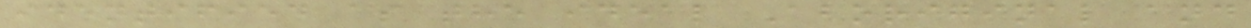identified as the ideal Aboriginal and
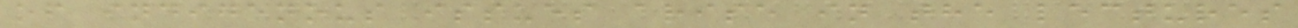of indigenous issues arise in the lectures
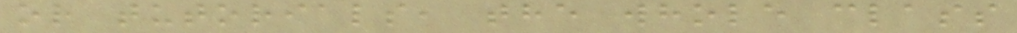or tutorials, the whole class
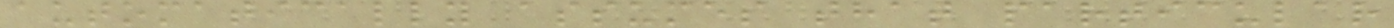automatically assumes that particular
